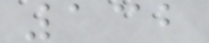132
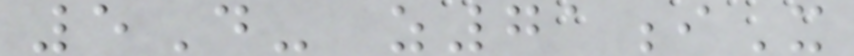5D- z71iX
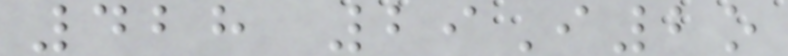428 29I2o
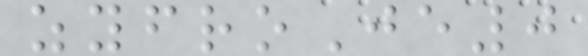zyfroJe0
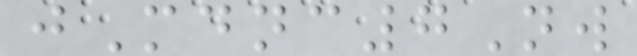jMdnc7Nw
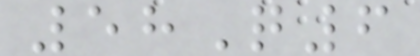58Q6
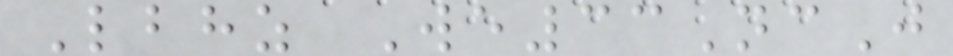Lbhz We33NcJ
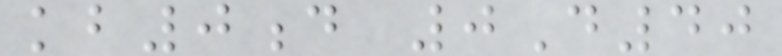kb0d 0D40
